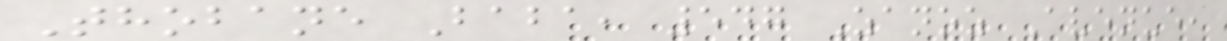Thobane Baba, 547 Zanoz Avenue,
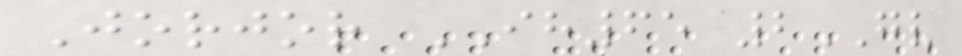Jorjor IH65 2GV
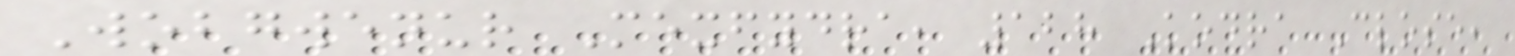Wobgwenur Mexfydra, 128 Kodra Close,
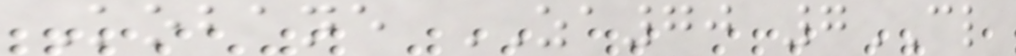Kobane ZA70 7CL
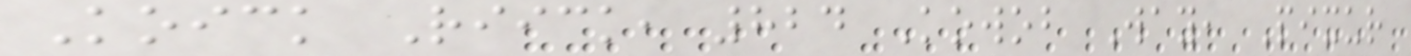Koick Riick, 824 Kowob Way, Pixur
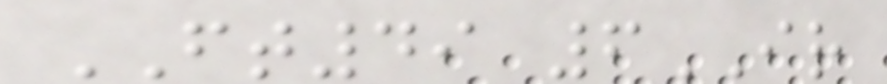FT49 6IR
